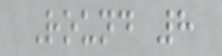Round 8
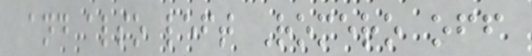and also left Romero off
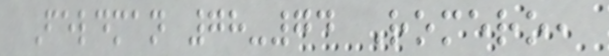Feldman 78-74 Romero,
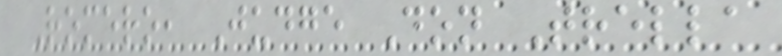Romero, Judge Don Trella
